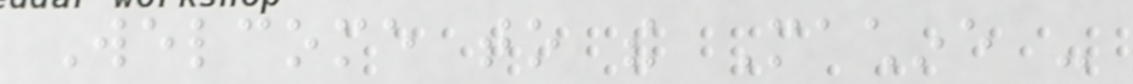Welcome to the Machine -
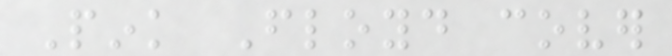Pink Floyd cover
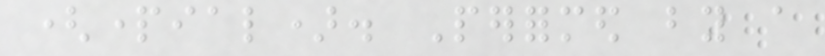(partial). Performed by a
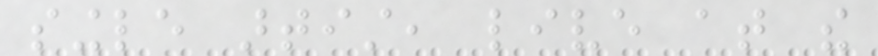single artist, live at the
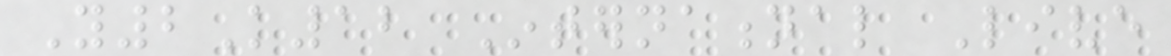Y2K12 International Live
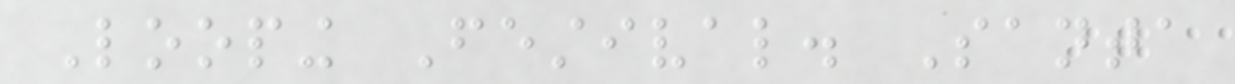Looping Festival. Santa
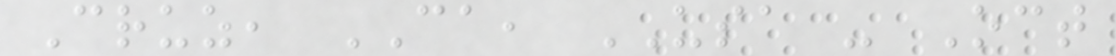Cruz, CA, USA - Oct
